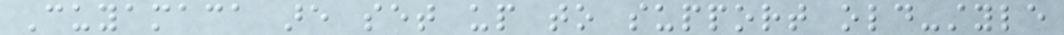Cuyamaca are set up to support old-style
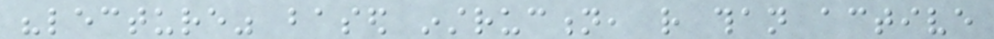"lecture" based instruction, rather than active
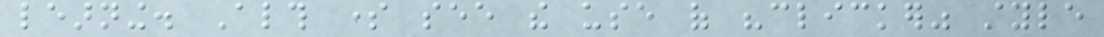learning. Although some see the use of "clicker" style
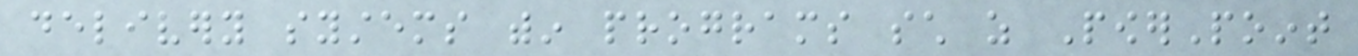delivery systems within programs such as PowerPoint
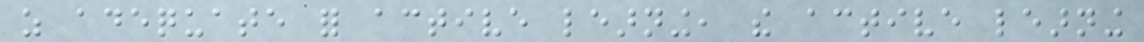as adequate for active learning, the active learning
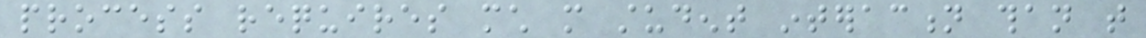process requires much more student interaction than that
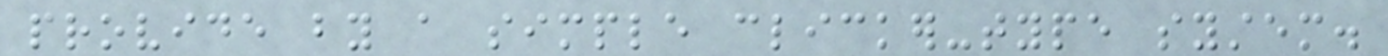provide by a simple clicker-type system.
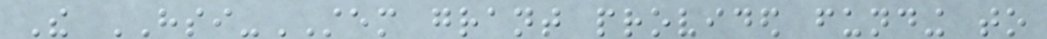The HSI-STEM grant provided funding to
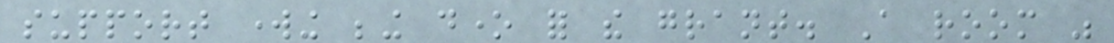support working being done for the grant. A room was
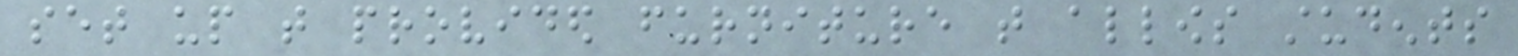set up that provided furniture that allows students
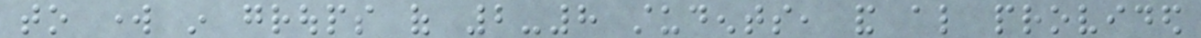to work in groups of 2-8 students, and also provided
